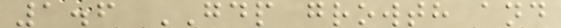1.6 GDP growth and
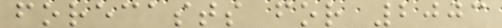forecasts for 2003
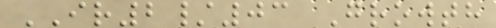IR2/03 Growth
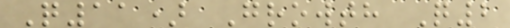Q11) Growth Q2
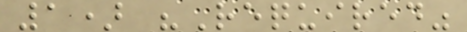1) "Required"
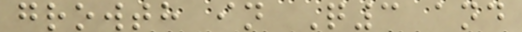growth in Q3 and
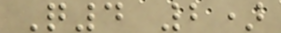Q4 2)
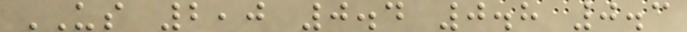US 2,0 0.4 0.8 0.3
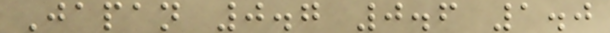Japan 0.7 0.6 1.0
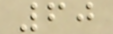60
